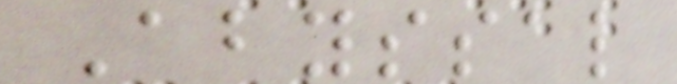Abyssal
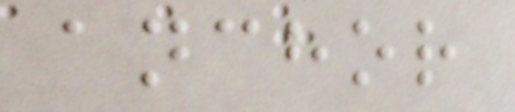anchor
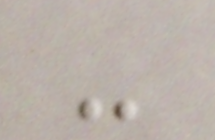-
